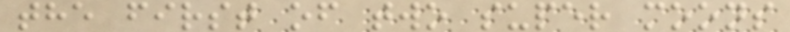the first of two super moons
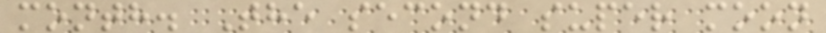month. The second super moon
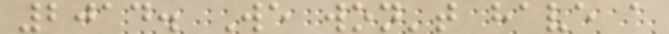2014. We won't have a
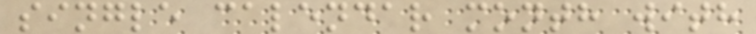single calendar month with
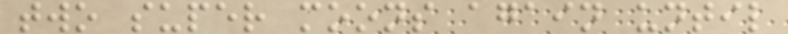two super moons again until
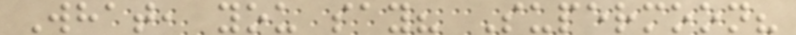What, you say? Supermoon?
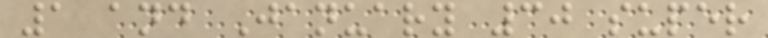1 and January 30 super
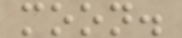moon.
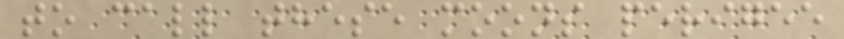to call these moons perigee
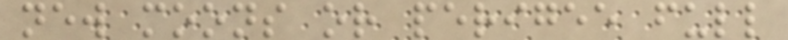new moons or perigee full
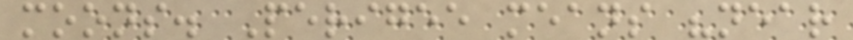moons. Perigee means "near
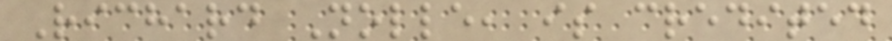Richard Nolle, is credited
